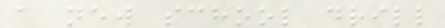a new school drill
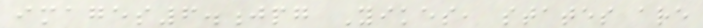images6.jpg Yikes, states are
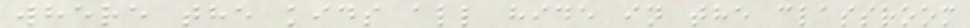where the kids all hide in the classroom
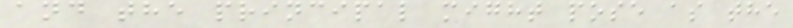and the principal might pose as the
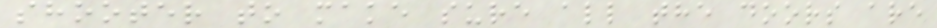shooter to make sure all the doors are
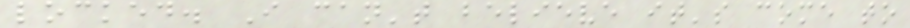locked. I can't believe it's come to
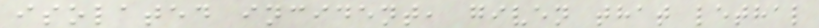isolated incident, given that lethal
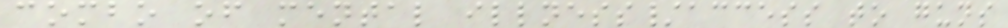combo of mental illness/access to guns
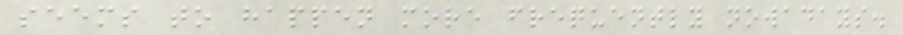seems to happen more frequently nowadays.
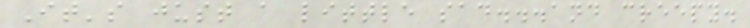It's just a little sad...and creepy.
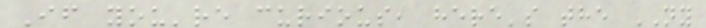If you're curious, here's the NY
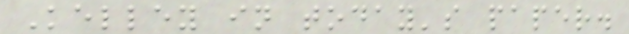Kelley in today's paper.
